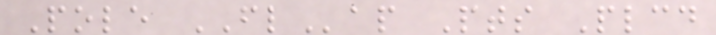Pole FLap Pts Plcd
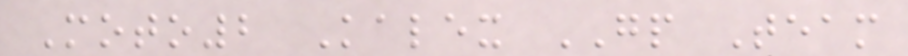Moto2 Kalex GP Team
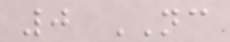0 NC
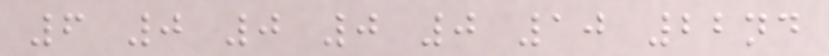6 0 0 0 0 10 22nd
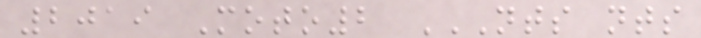2019 Moto2 NTS NTS
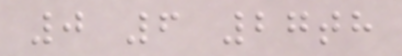0 6 27th
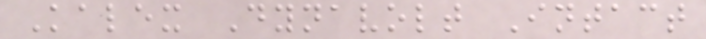Kalex Dynavolt Intact
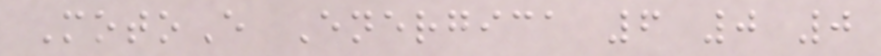MotoE Energica 6 0 0
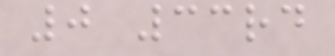0 33rd
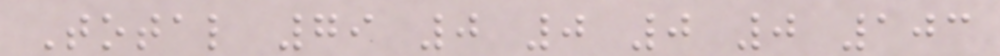Total 79 0 0 0 0 103
